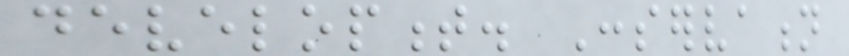development. Conservation
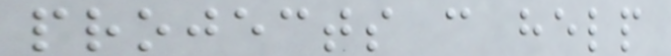projects can help
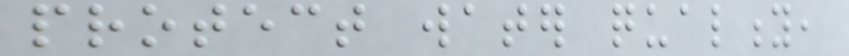protect water quality,
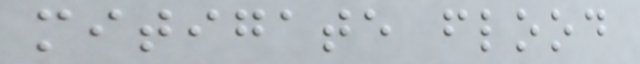mitigate flood
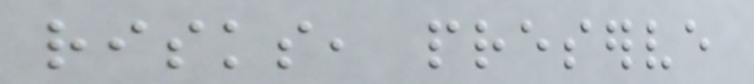risks, preserve
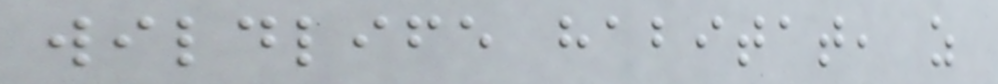wildlife habitat, as
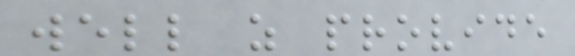well as provide
